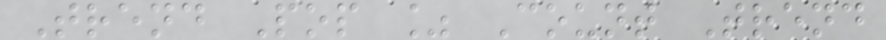Trend Pop % Count Trend
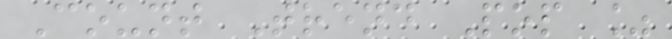Count Trend Pop %
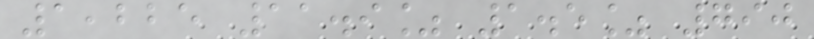1,225 11.9% 1.5% 790
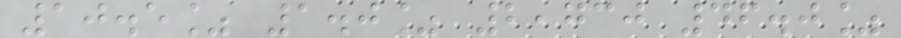10.5% 1.0% 2,730 46.0%
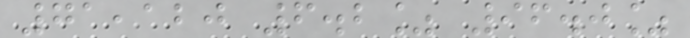71,120 6.2% 96.0%
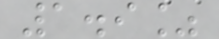1.9%
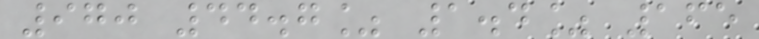970 44.7% 1.4% 165
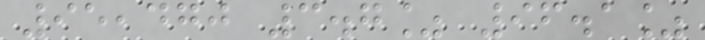95,470 3.7% 96.1%
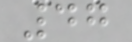47
